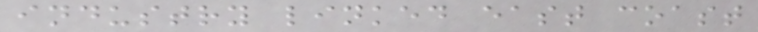industry linked east coast
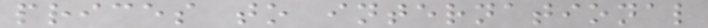prices to international
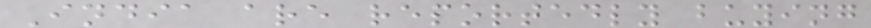India are reportedly buying
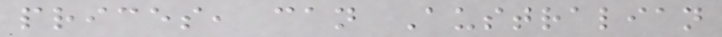prices, can Australian
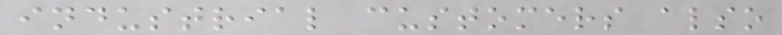industrial customers also
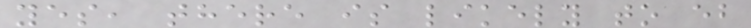yes, there is likely to eb
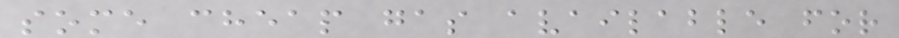some cheap gas available for
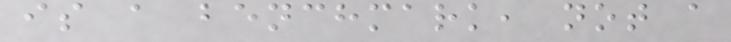is a benchmark, not a
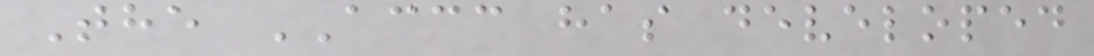The ACCC has developed
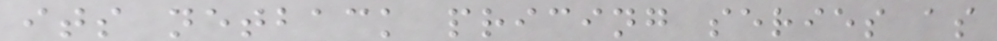its netback pricing series as
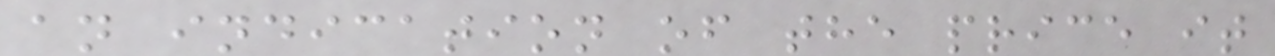an indication of the price it
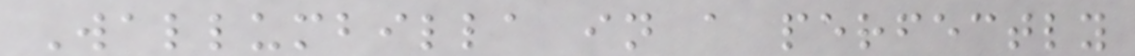Wallumbilla in a perfectly
